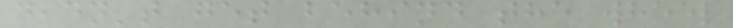didn't get behind the wheel
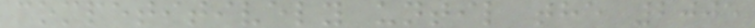competitively until the 2005
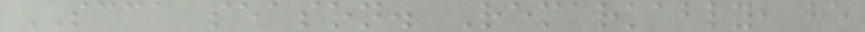SCCA season. Remarkably, he
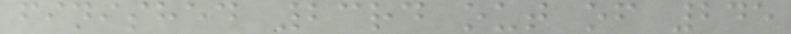finished 23rd out of 245
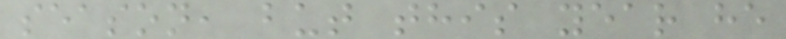season, but this year he
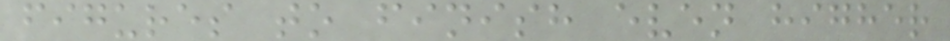figures to finish even higher
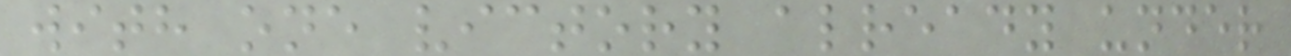with one victory already under
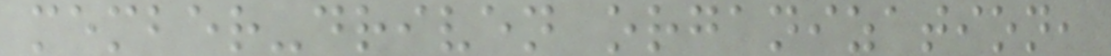member-driven organization,
